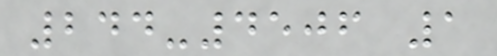244-4506 1
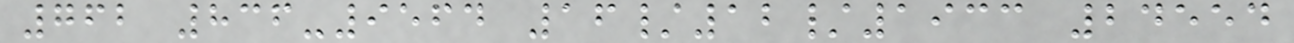762 836-9564 16/12/1933 24554
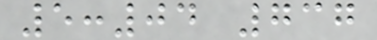5:04 737
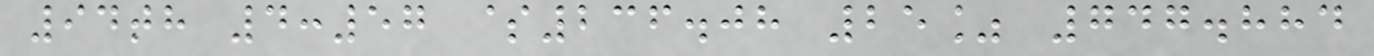94th 4:57 $236.08 25% 747.884
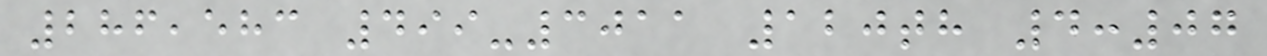286,583 499-3011 120th 4:07
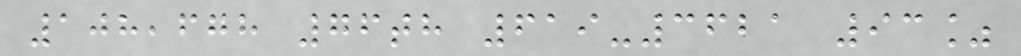108,678 76th 619-3621 93%
